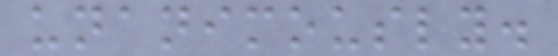unanimously.
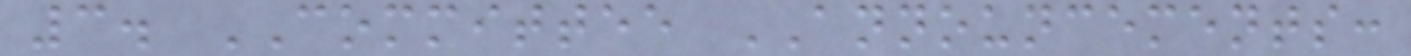3. COMMITTEE ANNOUNCEMENTS:
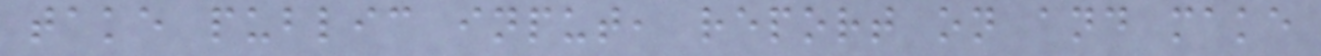take public input, report on and make
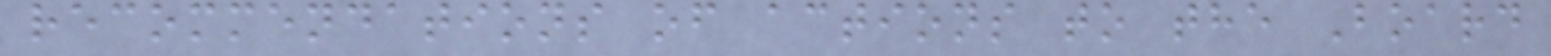recommendations of actions to the Board
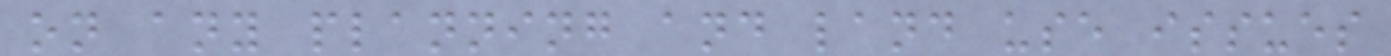on any planning and land use issues
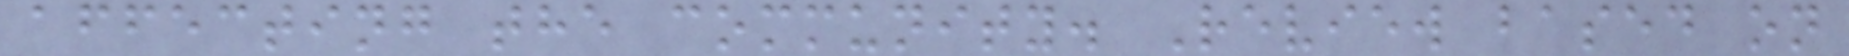affecting the community. Review based on
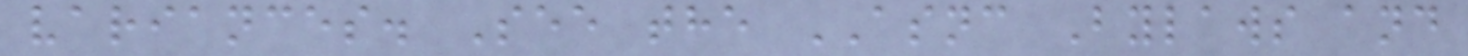variances. See the ASNC Bylaws and
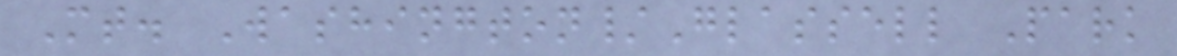Mt. Washington/Glassell Park
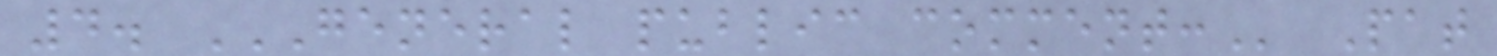4. GENERAL PUBLIC COMMENT: Pat
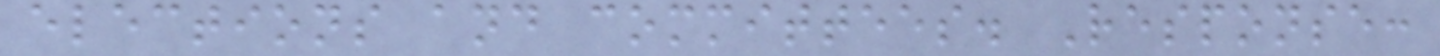elections and committees. Response:
